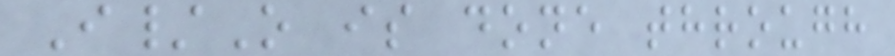I/O is done through
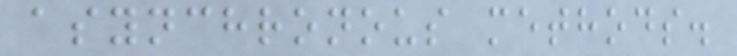asynchronous methods.
